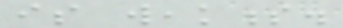is weakness.
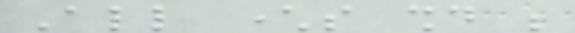All characters should be
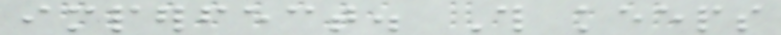imperfect. This keeps
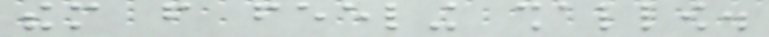them from feeling shallow.
